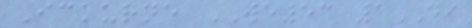Ickurne WE53 1DI
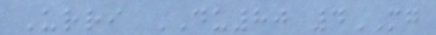Urri DU80 4MG
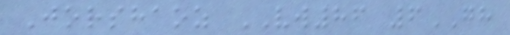Jorshaoz VW86 6GH
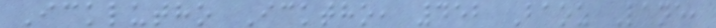Icklutho Icktho, 452 Baoz Lane,
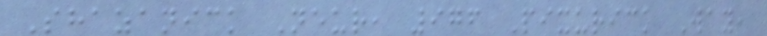Shazanick Neur, 976 Pixurick Way,
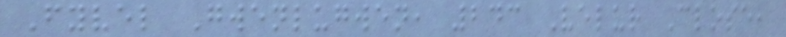Fyvel Gwenlugwen, 243 Velur Close,
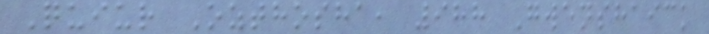Quiur Ozthosha, 988 Gwenshaick
